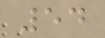54
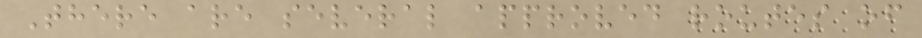There are several approved routes of
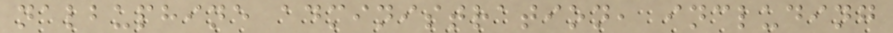nalbuphine administration, including
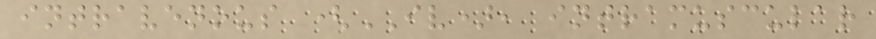intravenous (IV), intramuscular
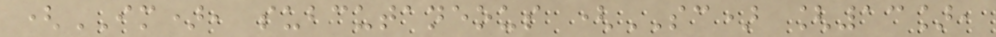(IM), subcutaneous (SC) [13],
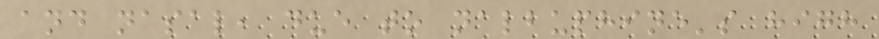and nasal, due to nalbuphine's high
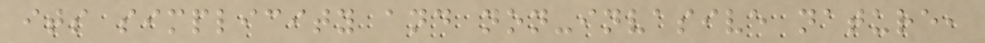its simplicity and non-invasive nature,
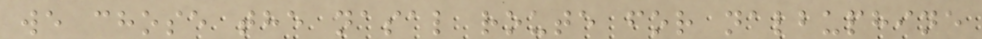we chose the nasal route for nalbuphine
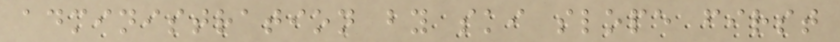administration by ski slope first
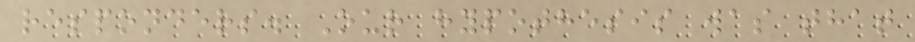responders. Our hypothesis was that
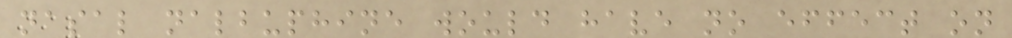nasal nalbuphine would have no effect on
